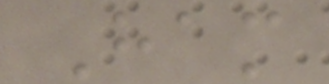Ham
